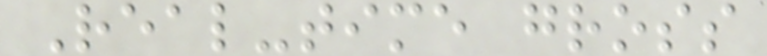Real-time gross
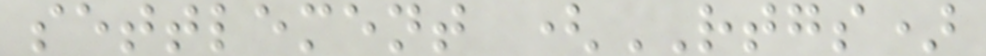settlement (RTGS)
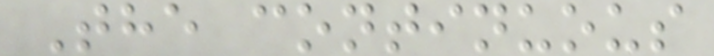The continuous
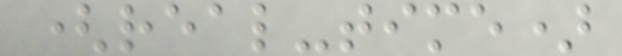(real-time)
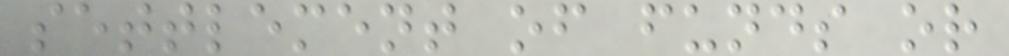settlement of funds or
